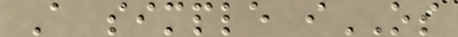A simple iOS
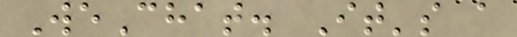WeChat. It's a
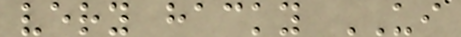very hacky UI
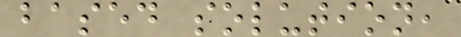based solution,
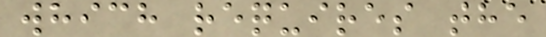which requires the
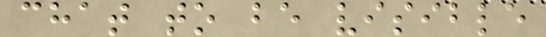chat to be visible
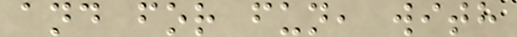and for fun, with
